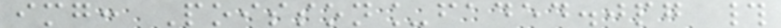img: Poisson_faded.jpg #
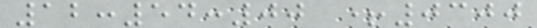12:54:00 +0300
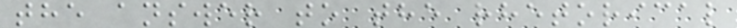the answer to the rhetorical
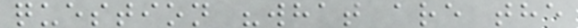question "what are the
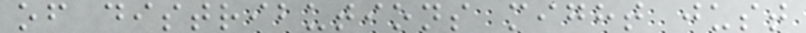of distributions might just
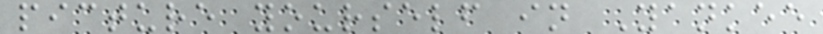picture yourself in Yankee
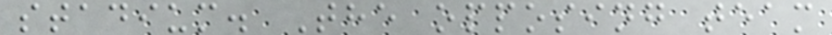stadium. The opposing team
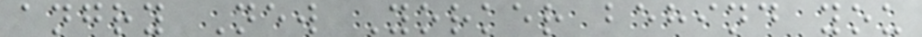angry New Yorker behind you
